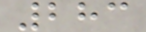283
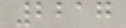2217
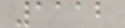1112
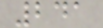241
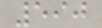590
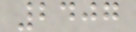2407
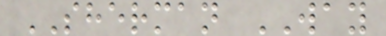SHERMAN WAY
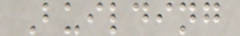Building
